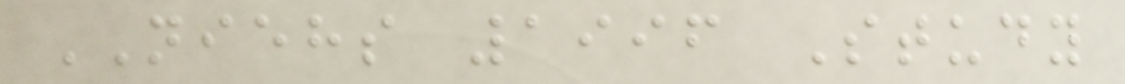NIEHS 1996 Study
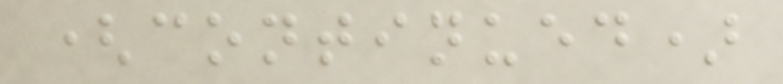(continued)
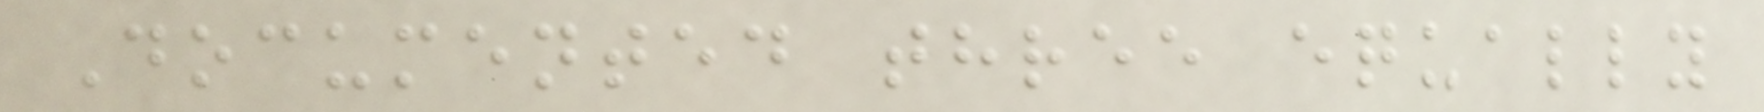Documented three equally
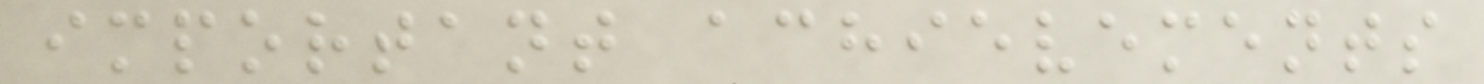important achievements
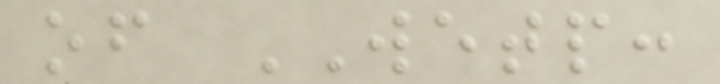of WETP:
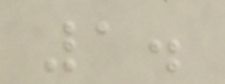1.
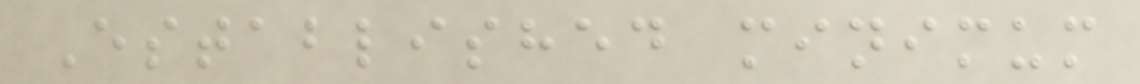Established minimum
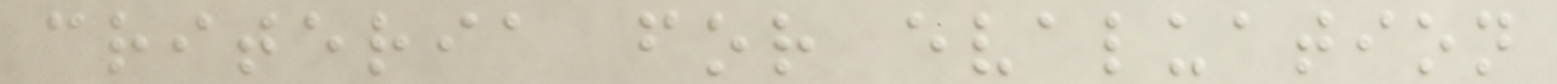criteria for evaluation
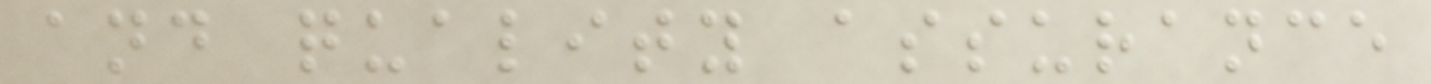and quality assurance
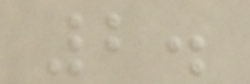2.
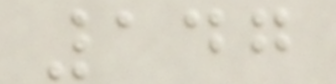147
